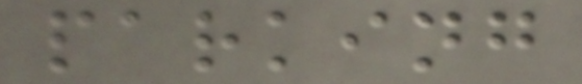parking
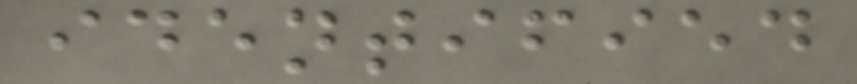identified
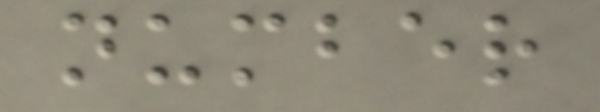number
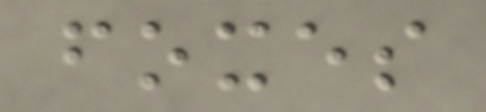foxes
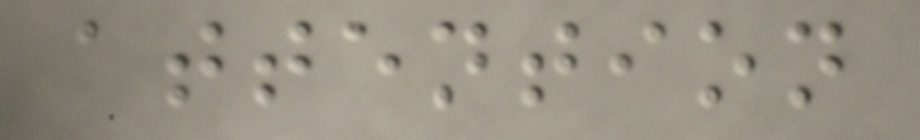attention
